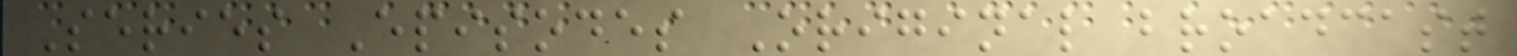Series Episodes Original broadcast
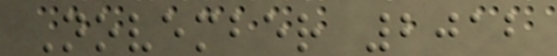November 2012
